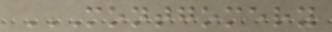MONTGOMERY
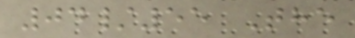04/55 The
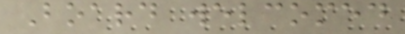Board welcomed
